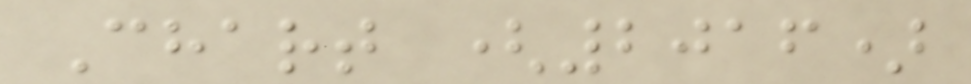Chart (2016)
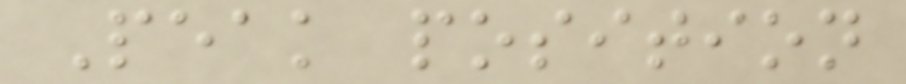Peak position
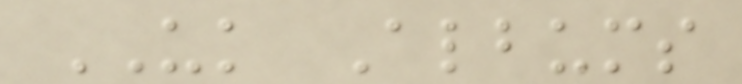UK Albums
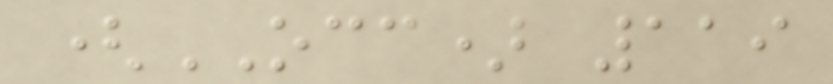(OCC) 119
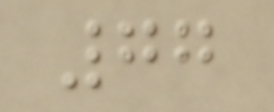77
